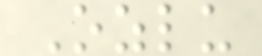Ozlu
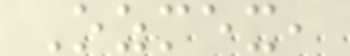Ozmex,
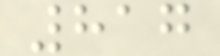817
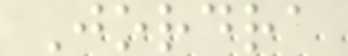Jordra
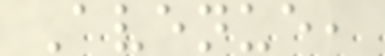Avenue,
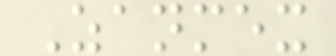Zanmex
